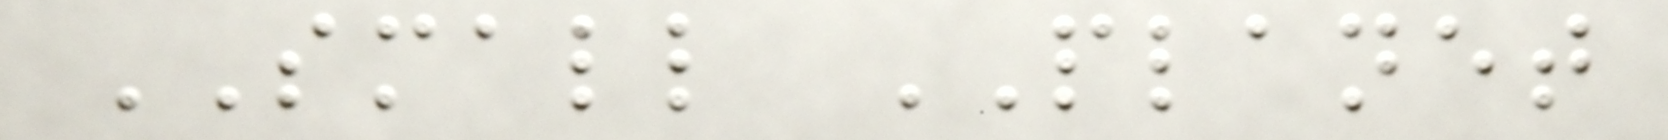SMALL PLANET
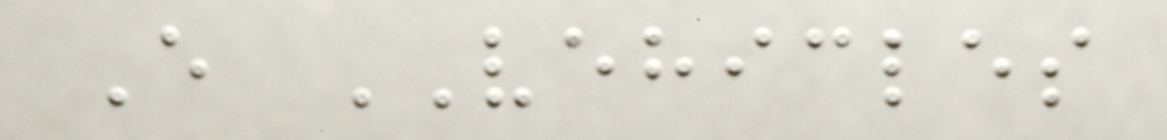E VEHICLES
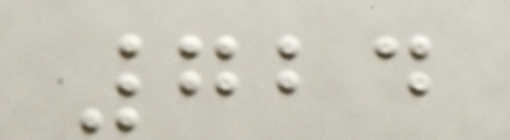724
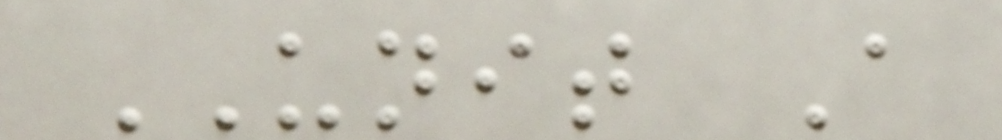UNIT A
